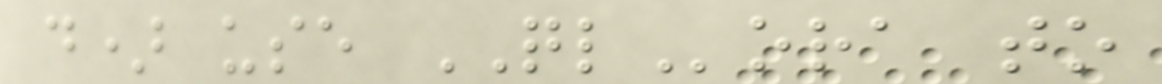d) use QLora to
